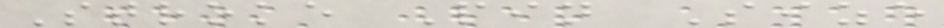Stroke Pin Size
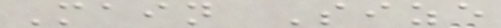Main Size
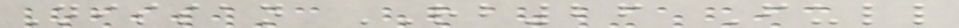Nissan RB26 Full
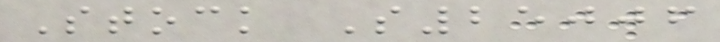Stock S25006
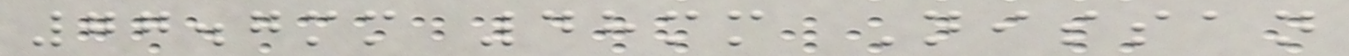77.7mm 48mm Nissan
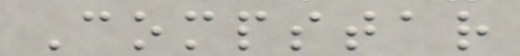Compstar
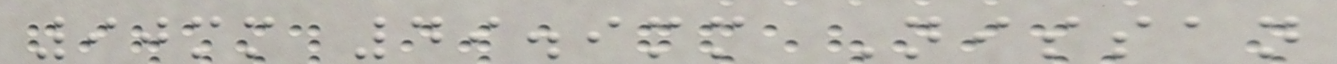90mm 49.9mm Nissan
